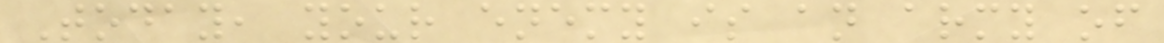Today, your enemy is an army of
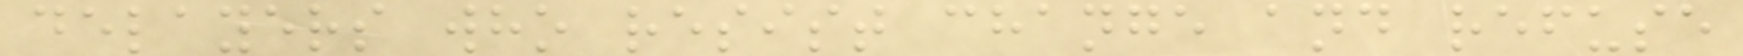delayers who resist change and refuse
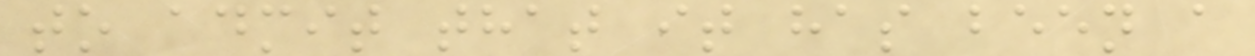to admit that it has been a
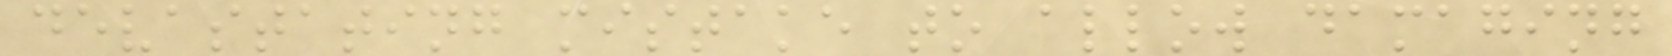devastating mistake to allow damaging
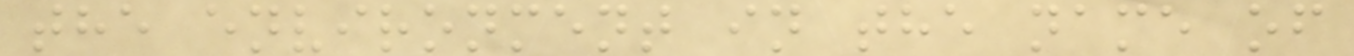the environment in the name of
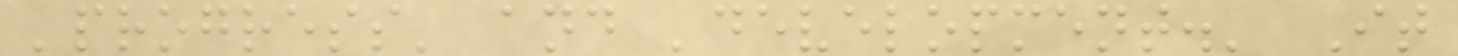'progress' and 'development.' It
